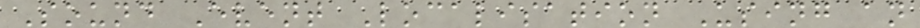Sound Event Localisation Using an
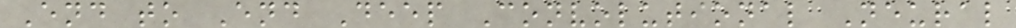End to End Deep Convolutional Neural
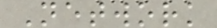Network
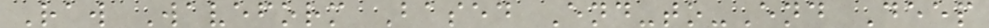Raw Waveform Based End-to-End Deep
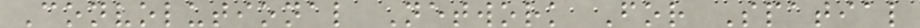Convolutional Network For Spatial
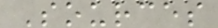Sources
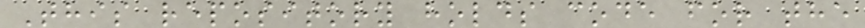This repository holds code for the
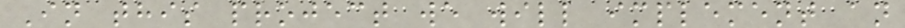In this project we will implement an
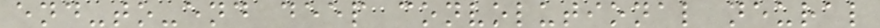end-to-end deep convolutional neural
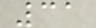31
